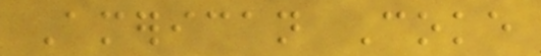American Coke
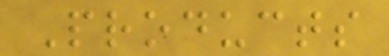Products
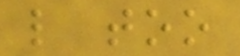like too
